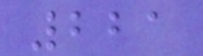221
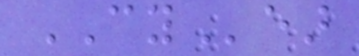CYear
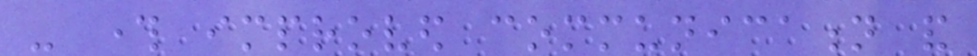- through improved communication and
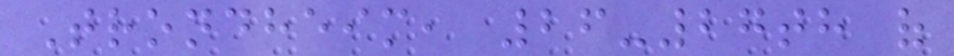Trondheim, 26-27th of
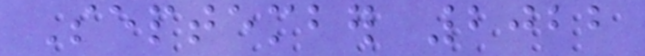September 2022
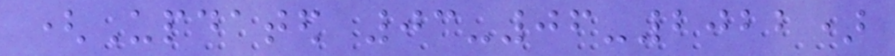(Updated 03-06-2022)
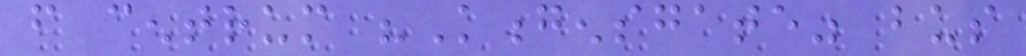from centrum "Kongensgate" bus
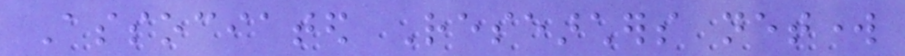Associated Researchers network
